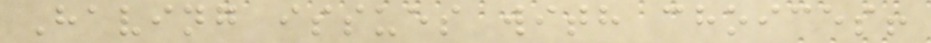Having issues with choices!
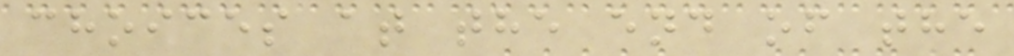choices at the end of the
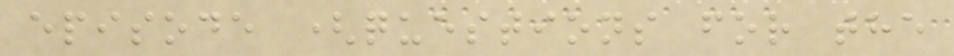episode (questions for the
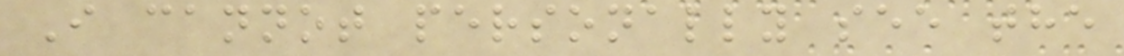I cannot personally see the
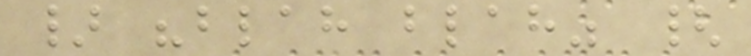} "blah blah" {
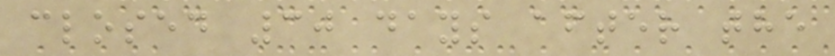closed 30 days after the
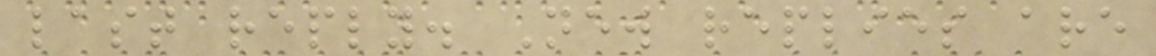last reply. New replies are
